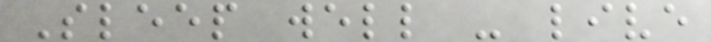Sleep well - live
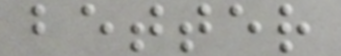better
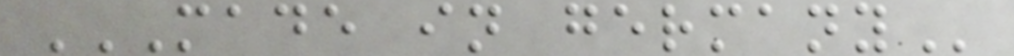MADE IN GERMANY
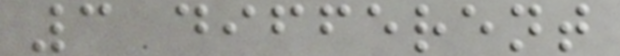3 different
